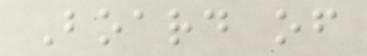Board of
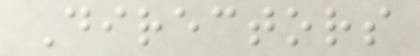Directors
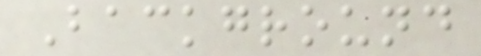Background
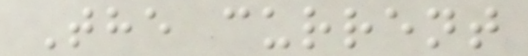The current
